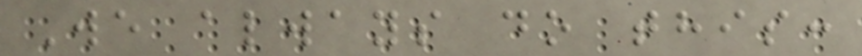We always do this:
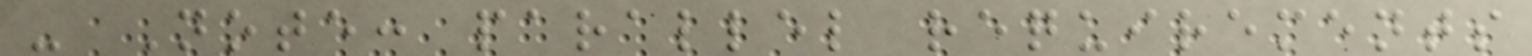- Note: parallel requirements
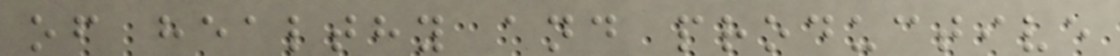of healthy and productive
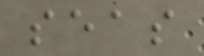seas
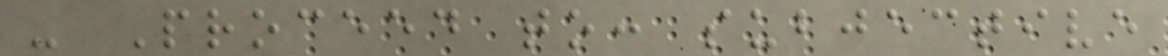- Proceed to: subjective
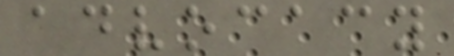advocacy
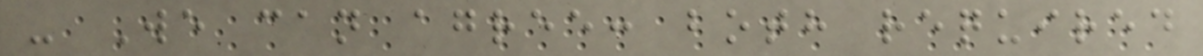- We can agree: both required
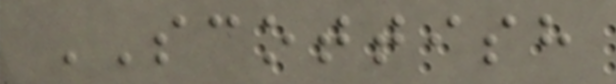SCOTTISH
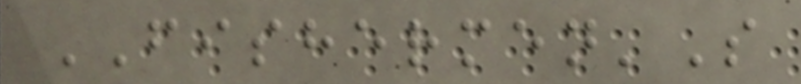FISHERMEN'S
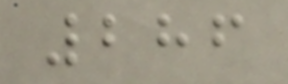286
